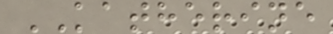KATHERINE
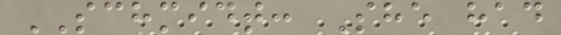SCHMIDT: She had
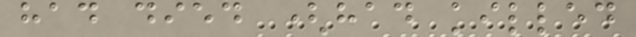had died (had killed
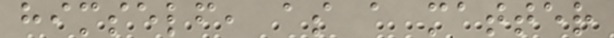himself, as a matter
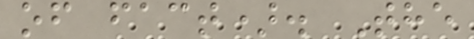of fact). The
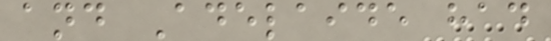and Adelaide had
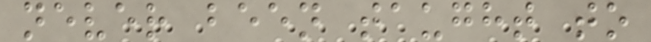never been taught to
